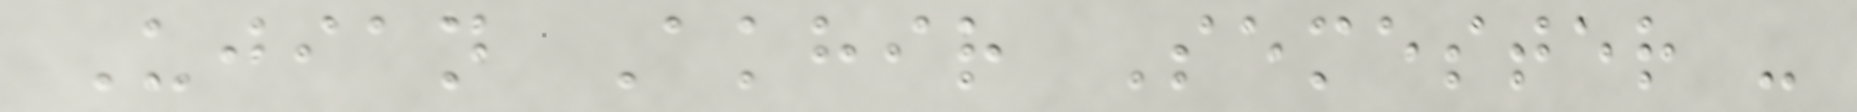Ujian Akhir Semester -
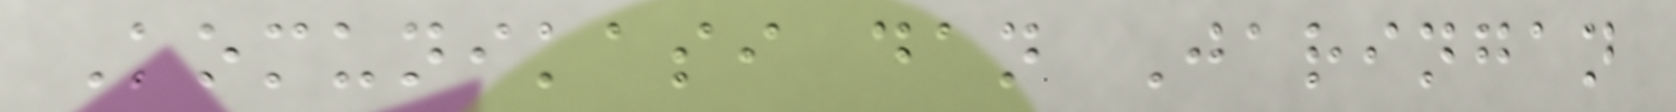Komunikasi dan Jaringan
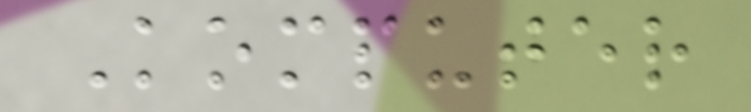Komputer
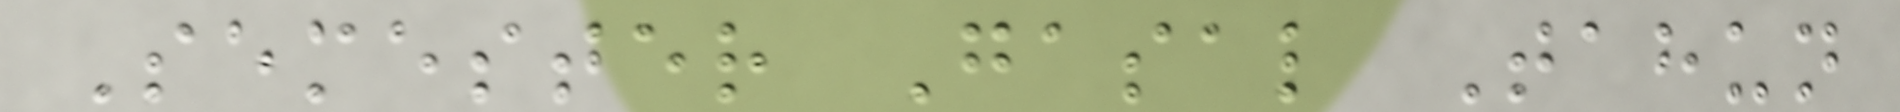Semester Gasal Tahun
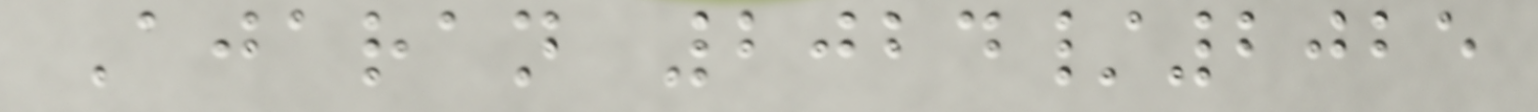Ajaran 2024/2025
